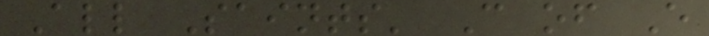All Saints' C of E
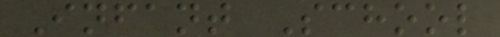Infant School
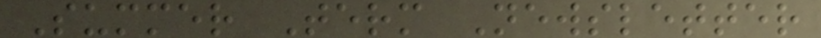Summer Term Newsletter
